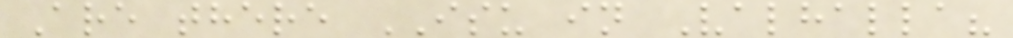Are there ISU in Valhalla?
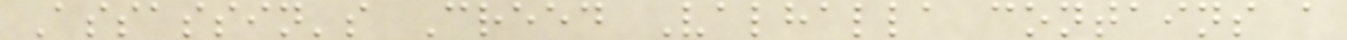Assassin's Creed Valhalla contains a
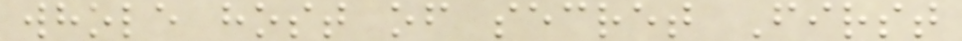whole host of secret First
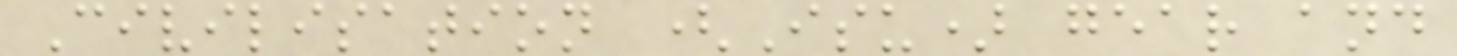Civilisation (Isu) gear and
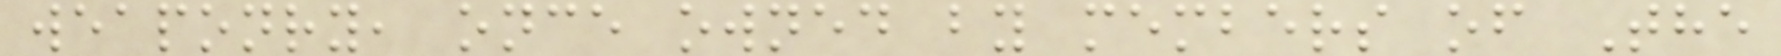weaponry, once owned by members of The
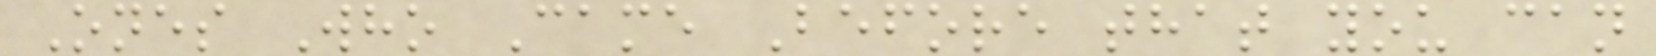Ones Who Came Before that you can
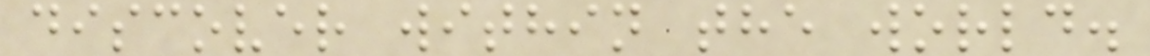discover within the world.
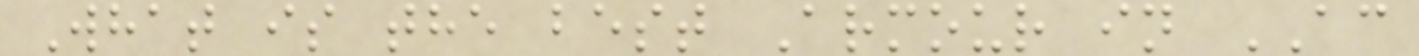What is the best Armour in AC
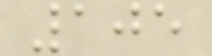105
